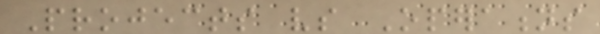Projects vs Operations
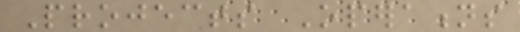Projects Operations
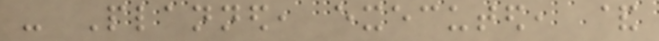- Planned, executed, &
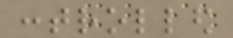controlled
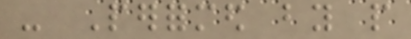- Performed by people
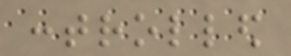controlled
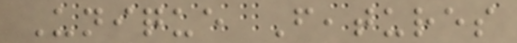Unique Features
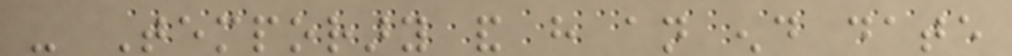- Temporary and have an end date
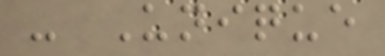- Unique
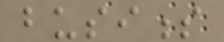business
